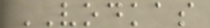VODKAS
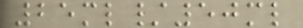25ml/50ml
